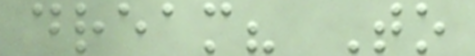dream? To
